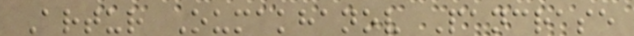Artur Oumakhanov Pancrase
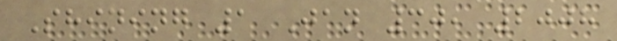Shining 1 Jan 30, 2008
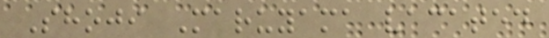Shoji Maruyama vacated
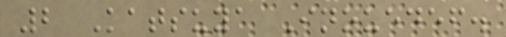2 Katsuya Inouedef.
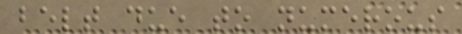belt due to numerous
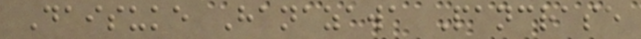Daisuke Hanazawa Pancrase
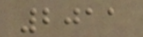2011
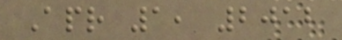Apr 1, 2012
